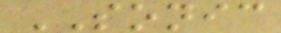SONIC
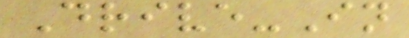Drive-In
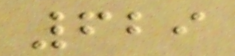629
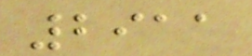2911
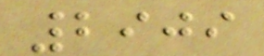2909
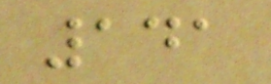141
